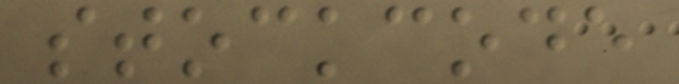stockcode
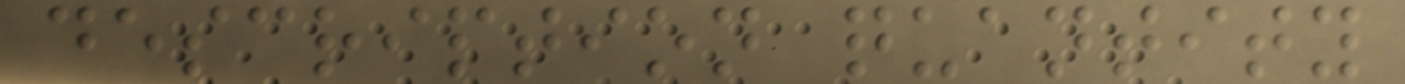description quantity
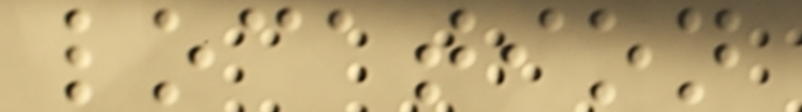location
